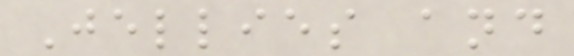Jellies and
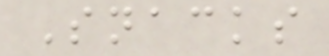Snacks
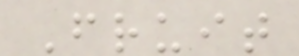Fruit
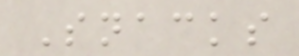Snacks
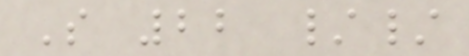S 22 //
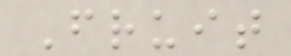Fruit
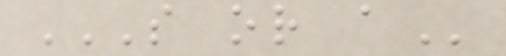S OR A
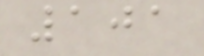101
